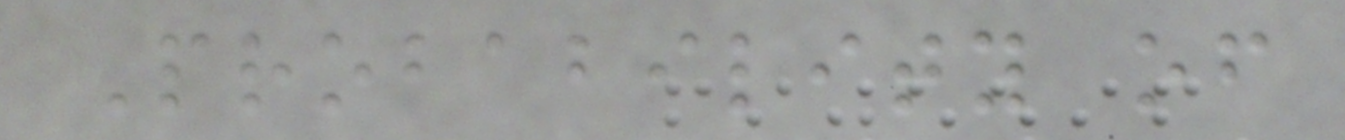Probability of
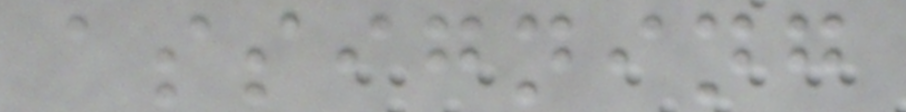assigning
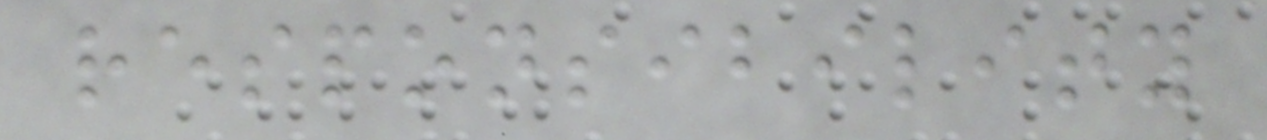responsibility
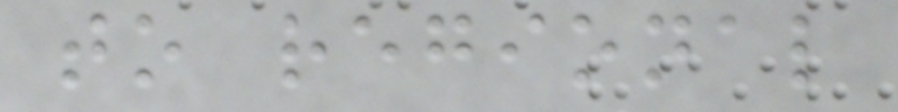to regional
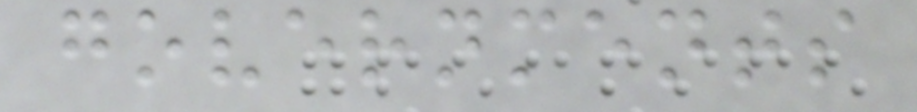governments
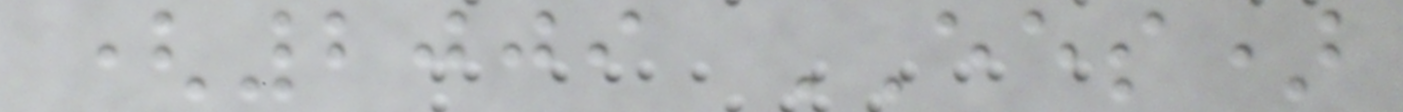(2009 EES)
